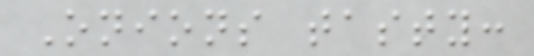Onions tasty:
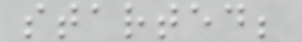started;
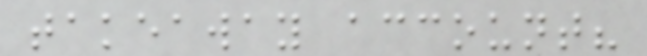takeaway account?
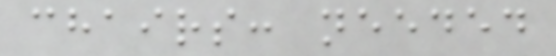chairs: needed
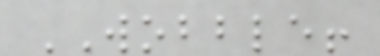WOBBLE!
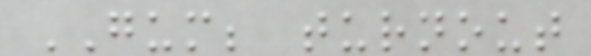GUM; turnout
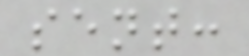sent:
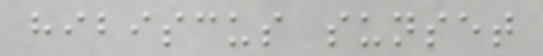hibiscus sunset
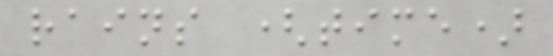rains (time)
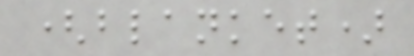(blanket)
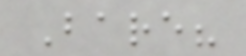Bare?
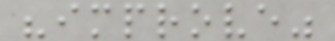"improve"
